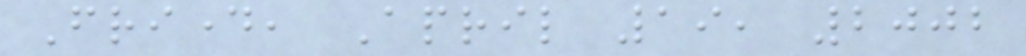Friday, April 19, 2002
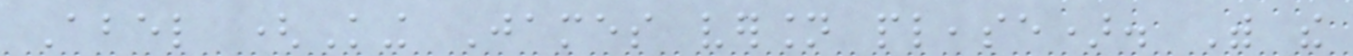Abel (King James version please). With the
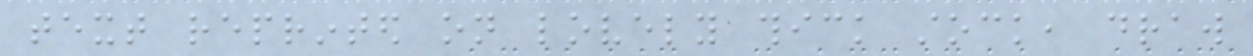text reprinted on lovely thick stock, draw
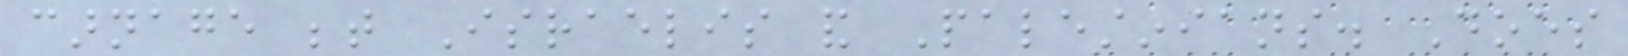carnage between Israelis and Palestinians. Does
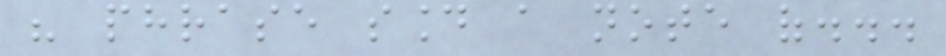his phrase sound a note of...
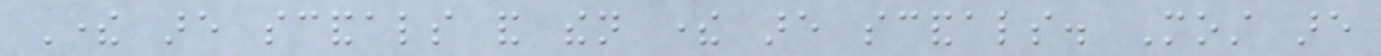There are scandals and then there are scandals. Most are
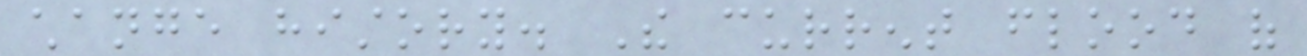change history. The current flood of
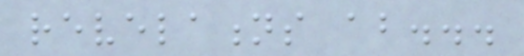revelations about...
